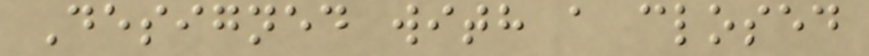Designed with a closed
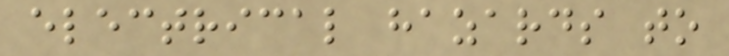electrical hazards to
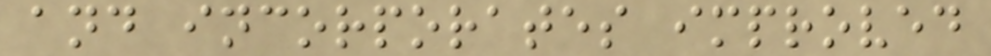and incorporates improved
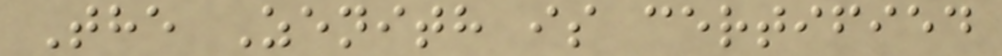The Zenith is certified
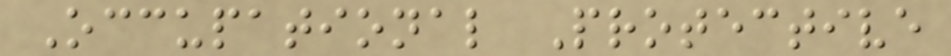Occupational Protective
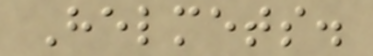Helmets.
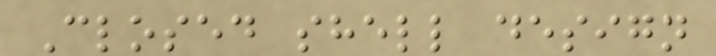Closed shell design
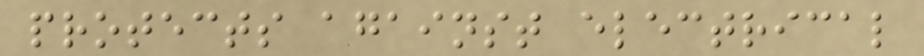protects against electrical
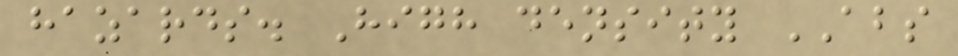hazards. High density ABS
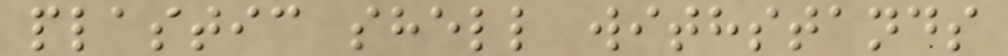plastic shell withstands
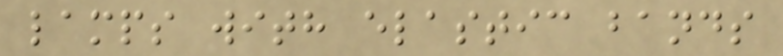lamps with elastic bands
